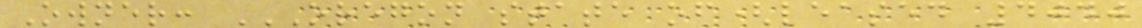Owner: OREGON STATE OF(LEASED 4040
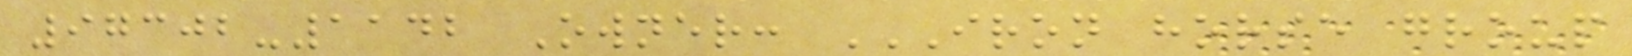97302-1142 Owner: IRON HORSE GROUP
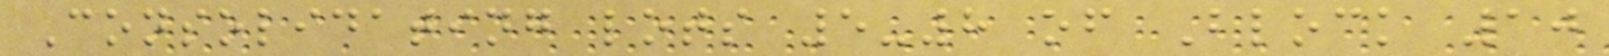Consolidating lots 5-8 of Block 10
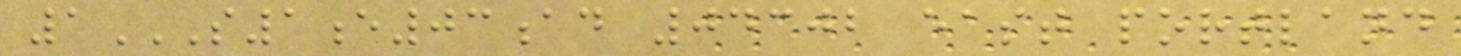1S1E03AD 04302 EAST PORTLAND
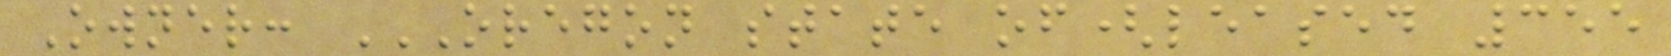Owner: OREGON STATE OF(LEASED 355
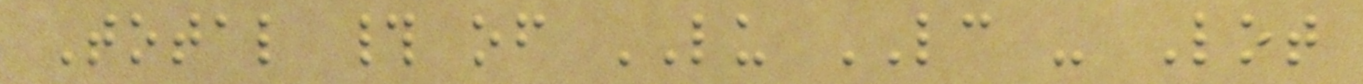Total # of LU LC - Lot
